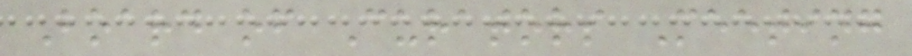Board of Curators Meeting
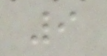9
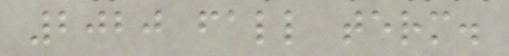2020 fall term.
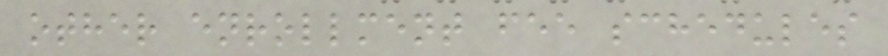other enrollment fee schedules
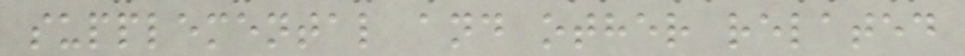supplemental and other related
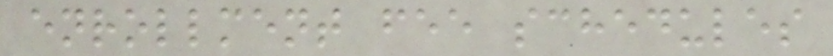enrollment fee schedules
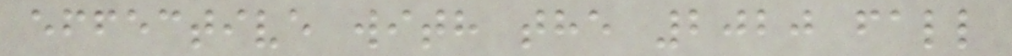effective with the 2020 fall
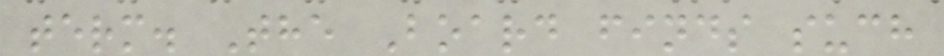term. The Board finds such
